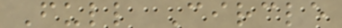Full Circle
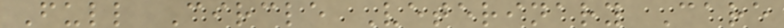Full Circle Veterinary Care
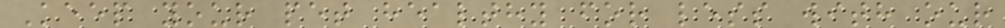Keep your pet healthy for less with our
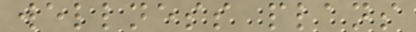wellness plans
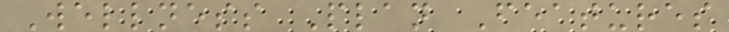Wellness Plan Features
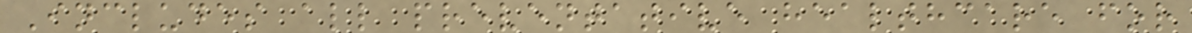Includes all preventative healthcare for
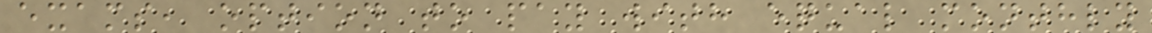exams, option to pay with equal monthly
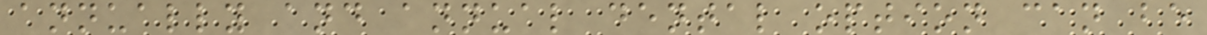annually and annual dental option can be
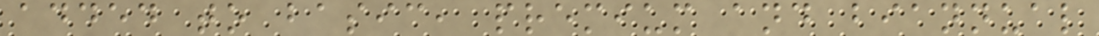added to basic, premium and biannual
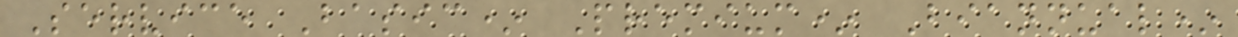Service Basic* Premium* Biannual*
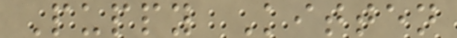Puppy Kitten
